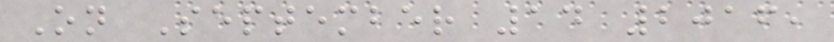On September 14 2016,
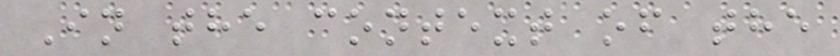In the context of the
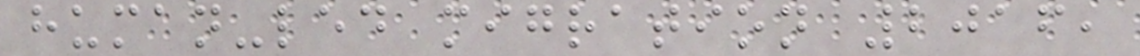human-led migration 2016,
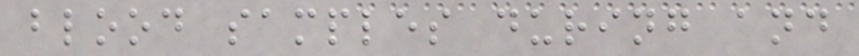blood samples during and
